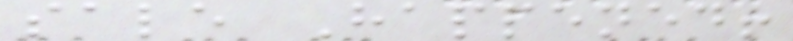sale Happened!
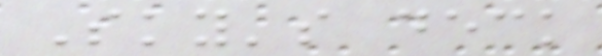Sky's deck
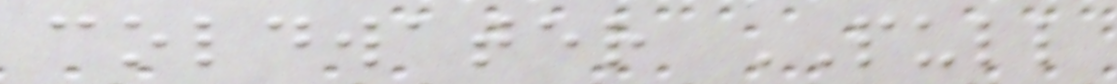coldwater PULL
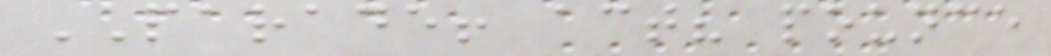PARADE! act? pounce
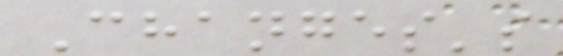Changes's
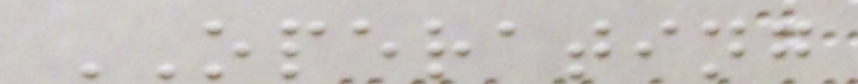OPERATING
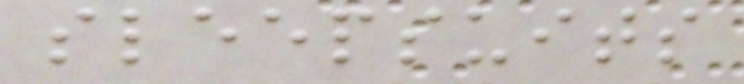sleepsuits
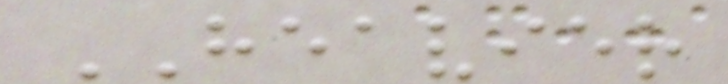HEAVIER
